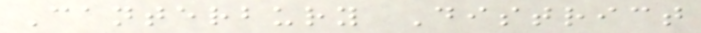Canterbury District
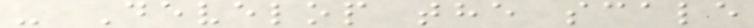- Develop the scale
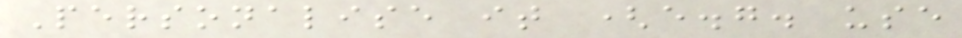Personalise it (e.g. use
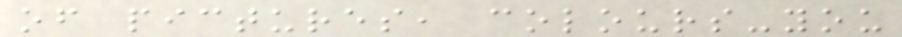of pictures, colours-you
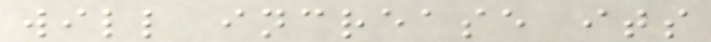will increase its
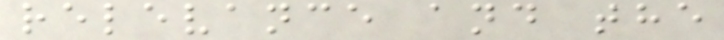relevance and the
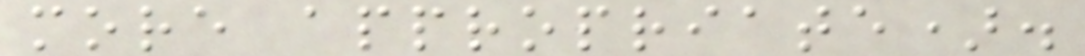more appropriate).
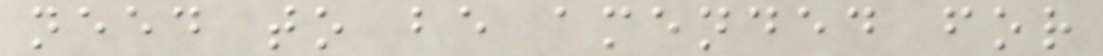need to be amended for
